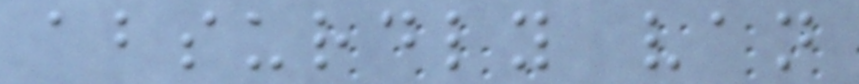absurdly van
